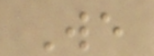We
